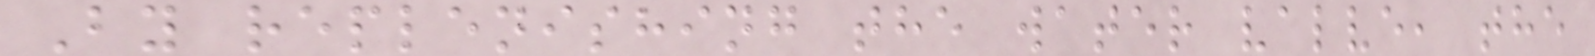By replenishing the water valve, the
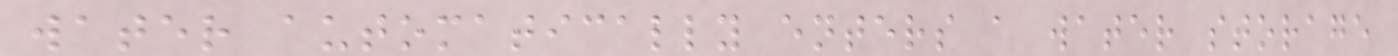water automatically enters a water storage
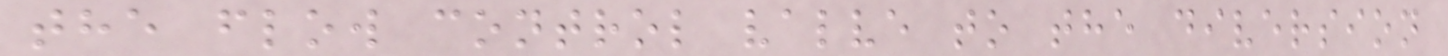the flow control valve to the diversion
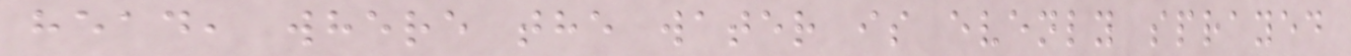head, where the water is evenly sprayed
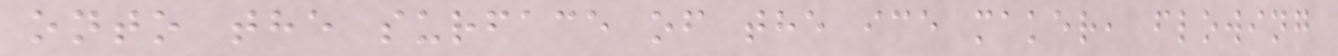onto the surface of the ice maker, flowing
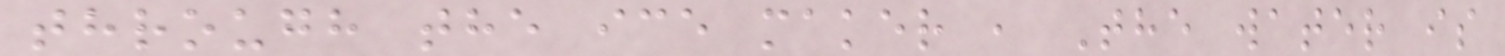through the ice maker , The water is
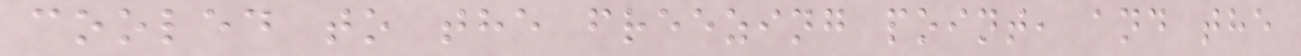cooled to the freezing point, and the
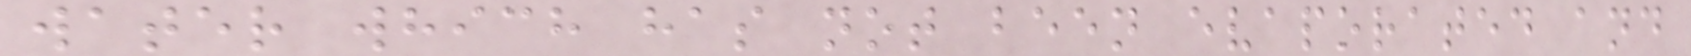water which has not been evaporated and
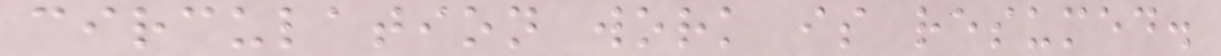circulation work is resumed.
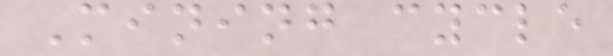Mining cycle
